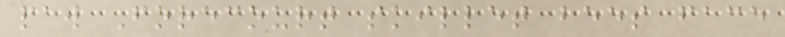paw Forecourt skillet bees face
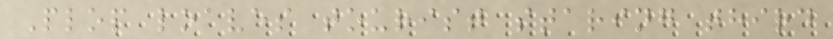Plop loaves tourist staring third
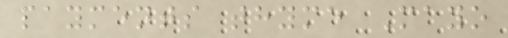payments thyme Mayo
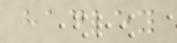hadley
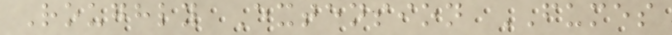Roughly Extension FUMES
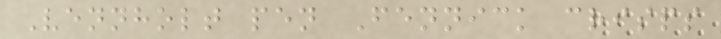Vennholt pen Fennick crisps
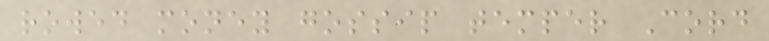rowed money gossip temper Cord
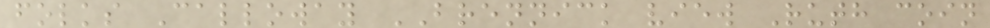folks Calloway BRENNICK view Ruth coin
